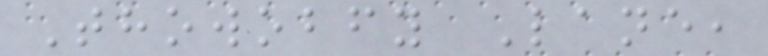Thowobfy Lane,
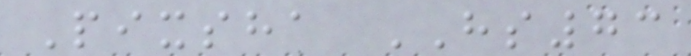Pixsha HS73
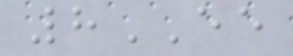8EE
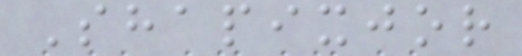Shapixjor
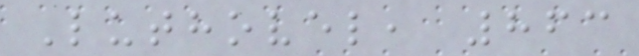Luthovel, 863
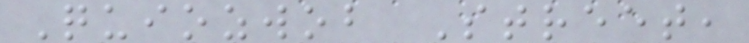Quiozwob Street,
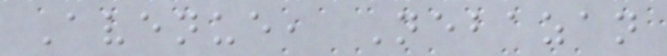Avenue, Nebazan
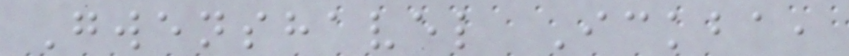Gwenshavel Ickba,
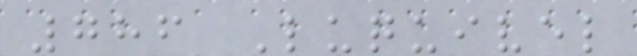786 Luquivel
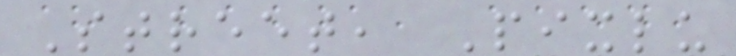Street, Pixlu
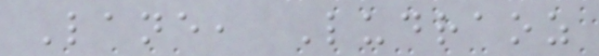Lane, Ludraoz
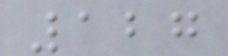127
